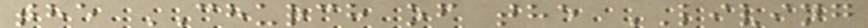the CHURCH of the LIVING
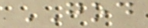GOD
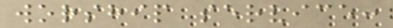worship service:
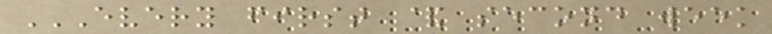EVERY FIRST & SECOND WEEK
